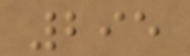295
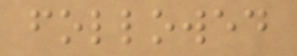followed
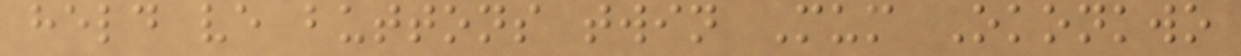held ve buttons twin Mum Okonkwo
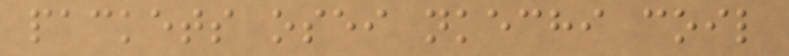packets osei nkechi coil
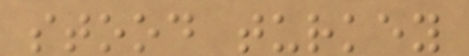stood turkey
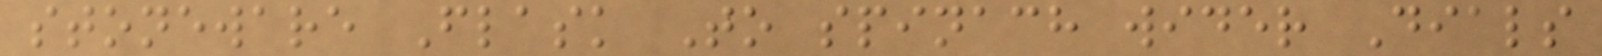stoneware Flask To spinach wider Dials
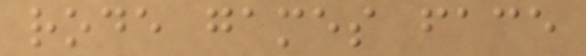rode games face
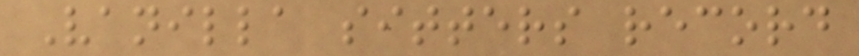Vanilla sitters record
